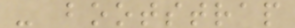- bootstrap
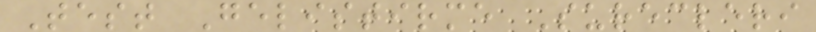Test Gelistirme Surecleri
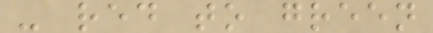- red to green
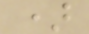)
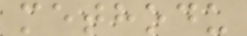methodu
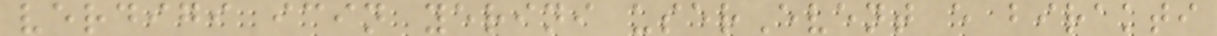verdigi icin yerini userEvent e birakti
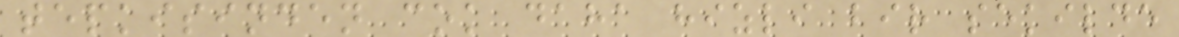tepkisinden cok daha hizli bir sekilde
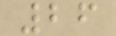26
